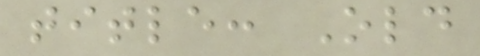title: Old
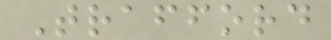Trafford
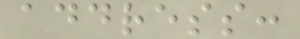address:
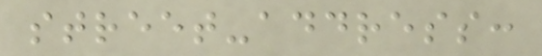street-address:
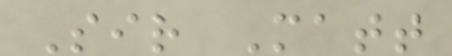Sir Matt
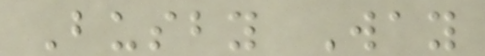Busby Way
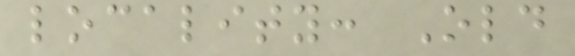locality: Old
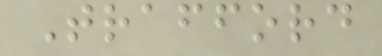Trafford
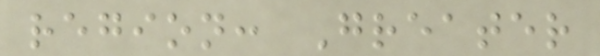region: Greater
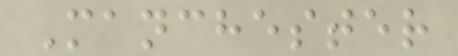Manchester
